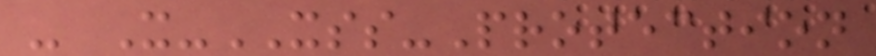- X-XSS-Protection
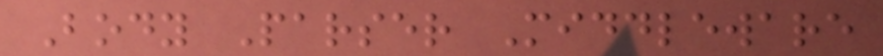Body Parser Middleware
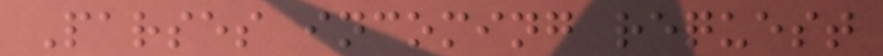Parses incoming request
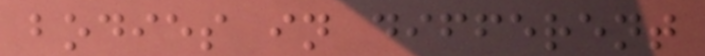bodies in different
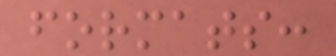formats:
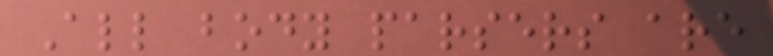All body parsers are
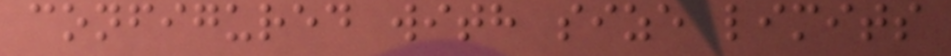configured with size limits
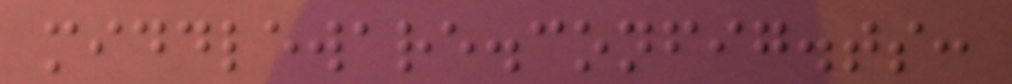middleware.config.ts:
